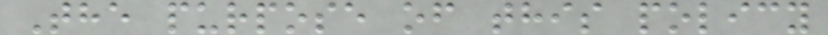The purpose of this policy
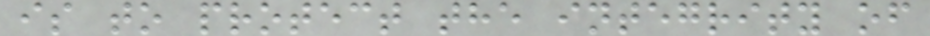is to protect the integrity of
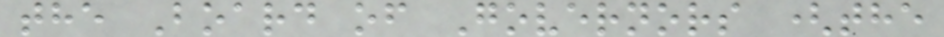the Board of Governors (the
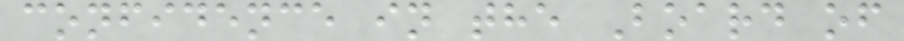confidence in the Board of
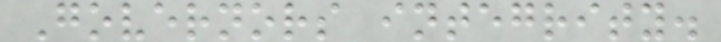Governors integrity.
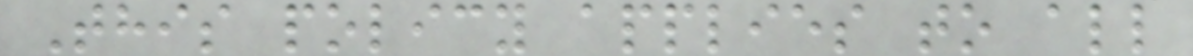This policy applies to all
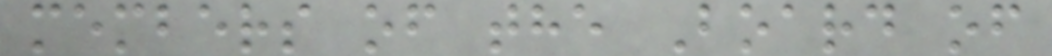members of the Board of
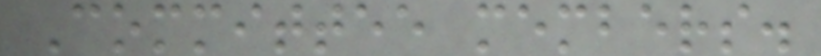Committee members.
